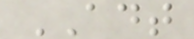ADT
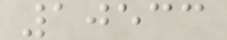10533
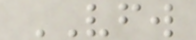VFW
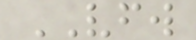VFW
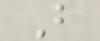B
